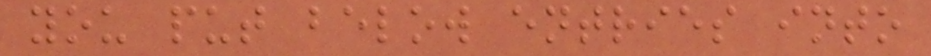you put below entries into
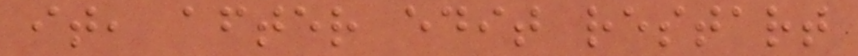it, after edit restart
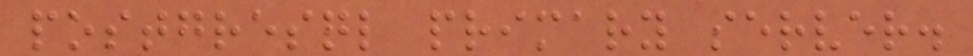postgresql primary server.
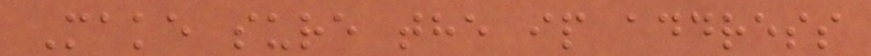Make sure the ip address
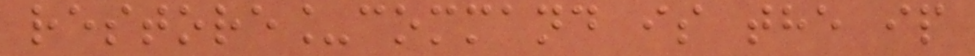restore_command is the ip
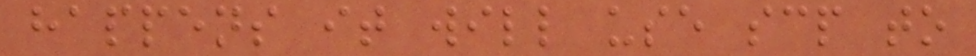happens it will use scp to
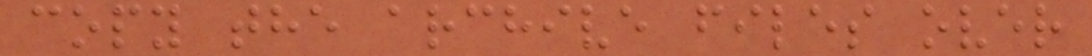copy the archive files over
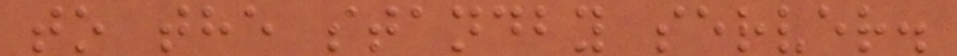to the standby server.
